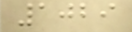1029
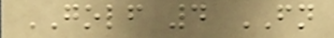GOLF 4 FN
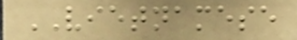VIETNAMESE
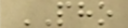PHO
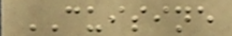CUISINE
